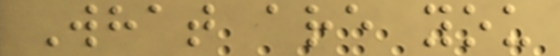What are you
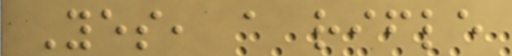Yes, a rifle
